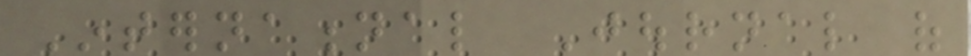International Journal of
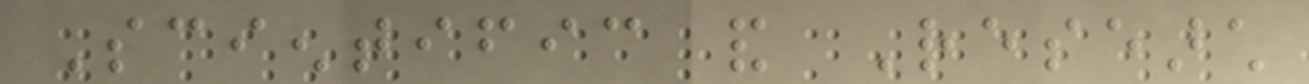Scientific and Research
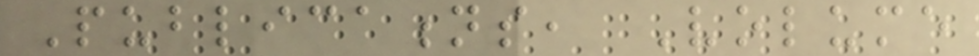Publications, Volume
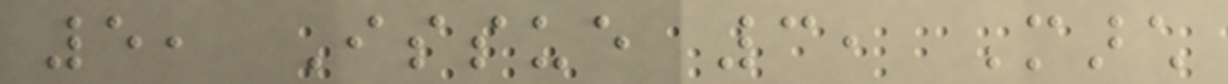5, Issue 3, March
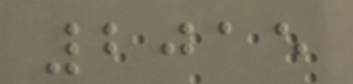2015
